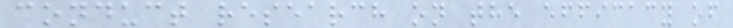conduct research on the efficacy of
